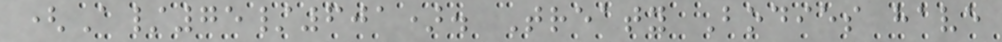(A/75/601). Treaty Bodies have
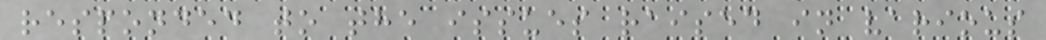responded to the issues raised in various
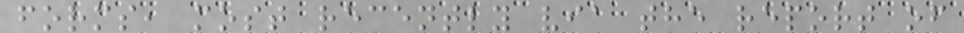forms, most recently via the report of
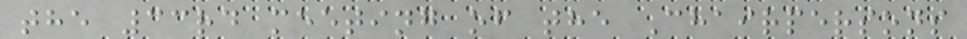the 33rd meeting of the Chairpersons
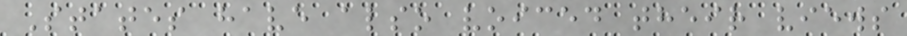States have also voiced their views
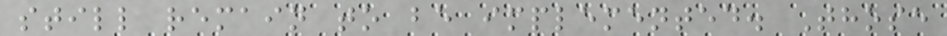still remain to be implemented. Those
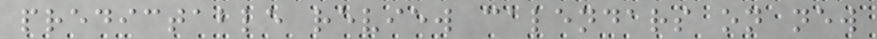predictable review calendars on new
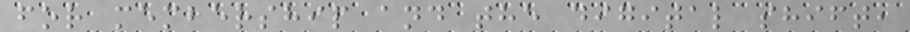for membership and the digital shift,
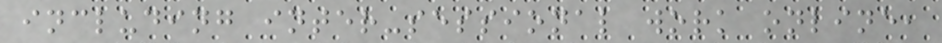including inter-sessional work online,
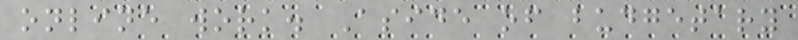online work. Aside of budgetary
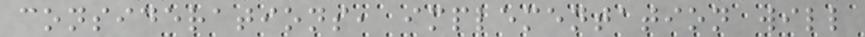considerations, implementation will
